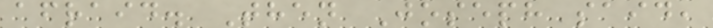afraid. Then Joseph said,
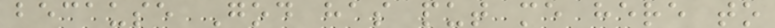because God has put me here to
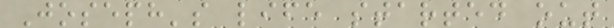Joseph's life started out
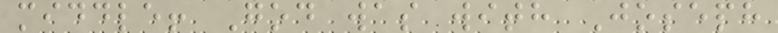middle! God was with Joseph
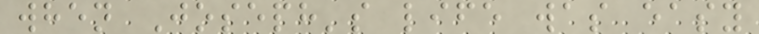when Joseph's life was easy
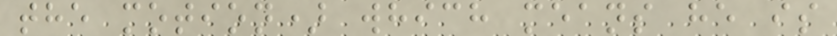the motion) which means he is
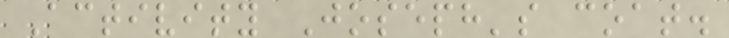Activity Joseph's coat.
